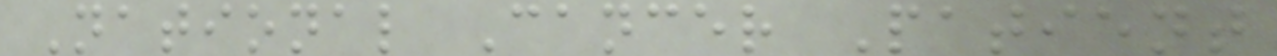National Cancer Patient
